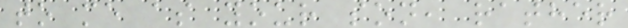to me as your son, rather
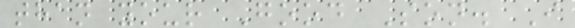than your Good Son. I
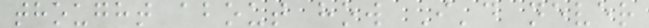thought about how I'd never
